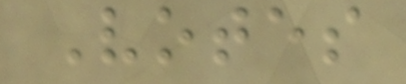Votes
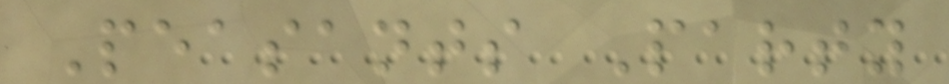Peasants Party
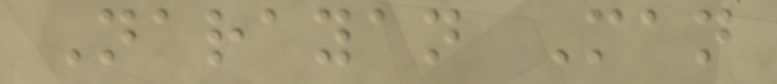Narayan Man
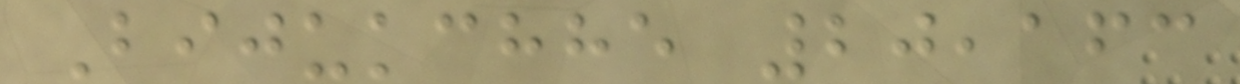Bijukchhe 20,163
